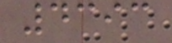4393
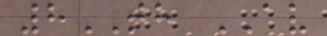8TH AV
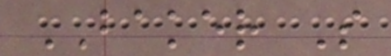BAKER S
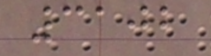3102
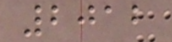2012
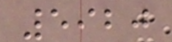5920
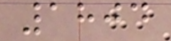1804
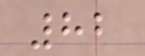82
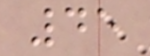45
